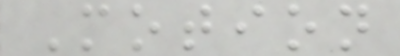Motion
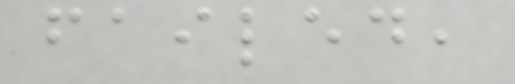failed,
